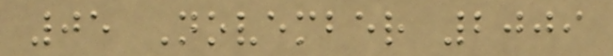05 November 2009
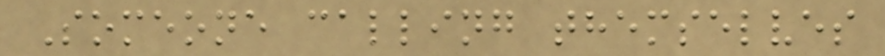Someone calling themselves
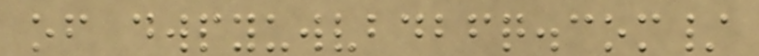of dwpyuwvbdbfq.com/
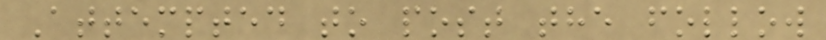Attempted to post the follow
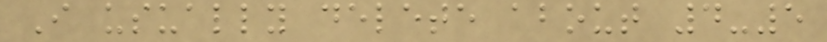I usually delete about 4-5
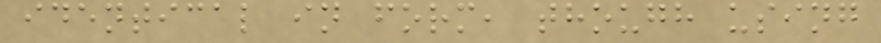identical in form, though using
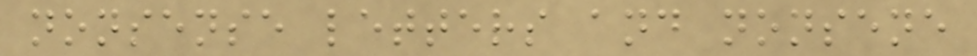nonsense letters and nonsene
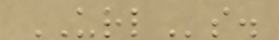URLs.
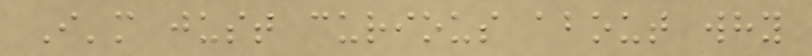I'm just curious about why
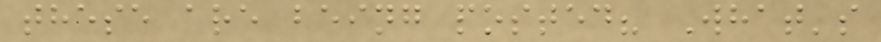these are being posted? What's
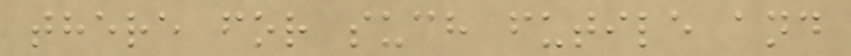there for such futile and
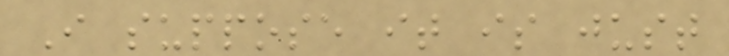I suppose it is just
